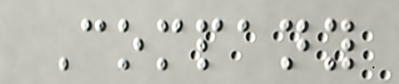Company
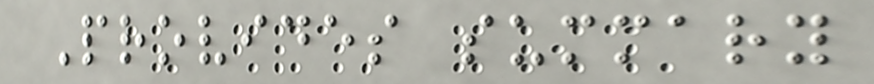Provides summary
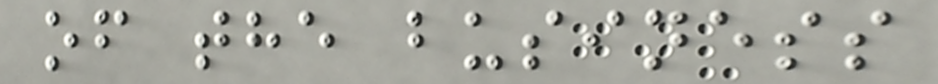of the business
